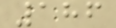186
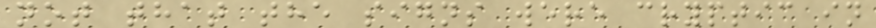not that the signs were cryptic in
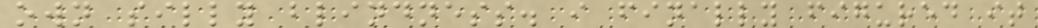own silly blindness. i finally figured it
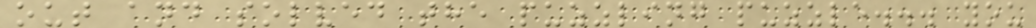out and solved the puzzling puzzle... you
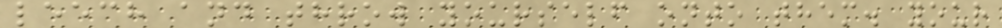leech and throw yourself onto them. your
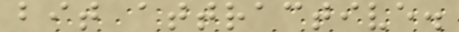bit attractive.
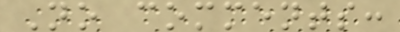No comments:
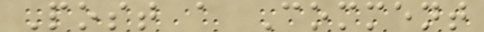Post a Comment
